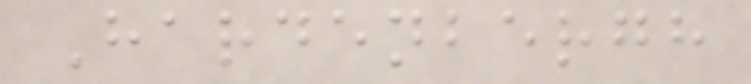Hardenbergh
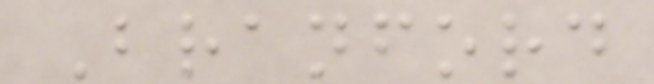Branford
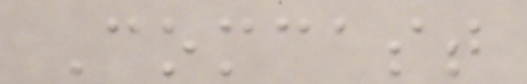Comcast
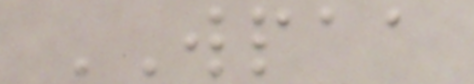WPAA
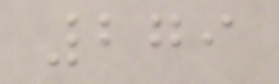279
